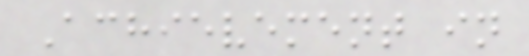Achievement in
